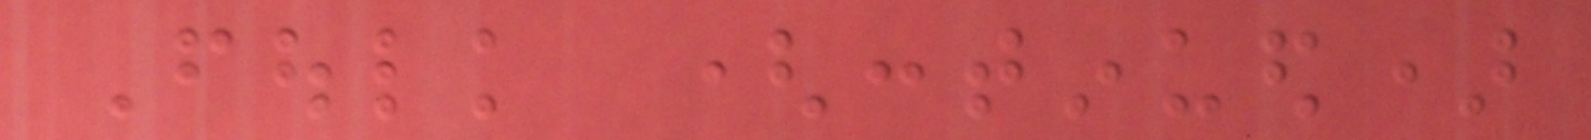Foulk (continued)
